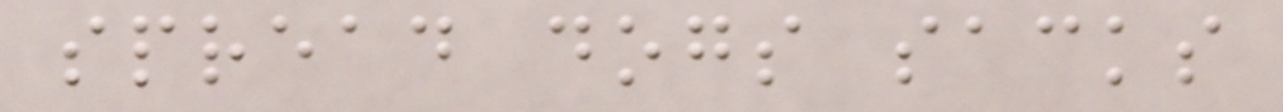spread dogs sacks
